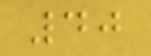40
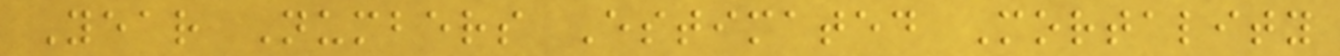Year Numbers Estimated Mortality
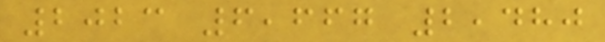2023 6,667 2,480
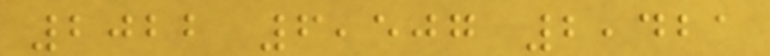2022 6,507 2,421
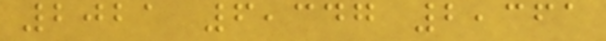2021 6,347 2,361
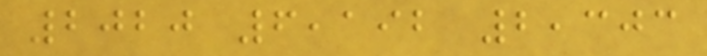2020 6,192 2,303
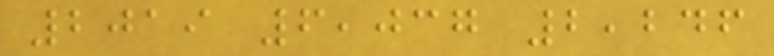2019 6,037 2,246
